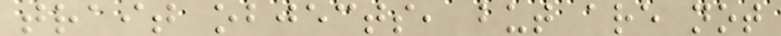trait objects, but are not
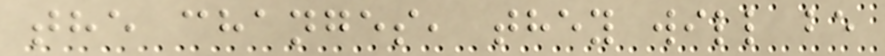the changes, they will be
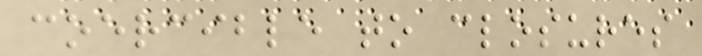coercible to closures
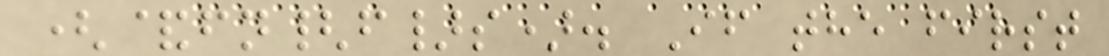(&fn{f}s). If the first
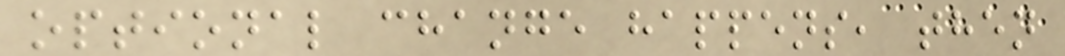optional change happens, then
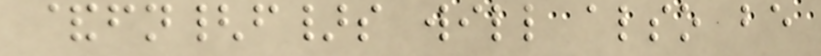&fn{f}s will also be
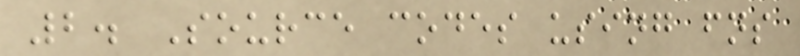2. Source codes using fns
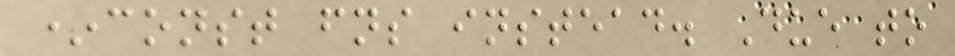*const fns instead. Due to
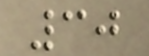30
